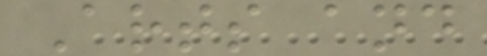Arts and
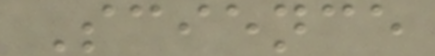Science
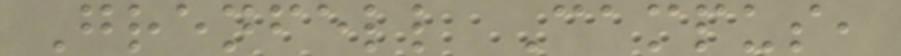Grenfell Campus,
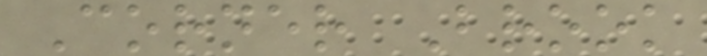Corner Brook
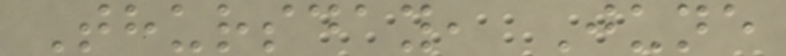Thursday, June
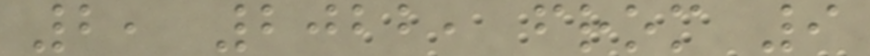2, 2022, from 9
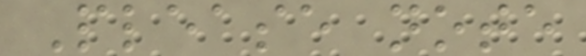Please note
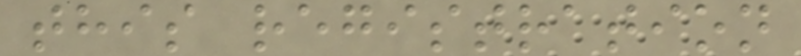this registration
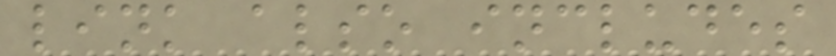link also includes
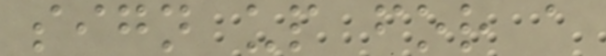sign up for a
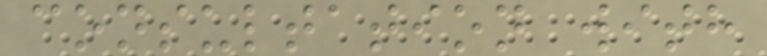consultation with
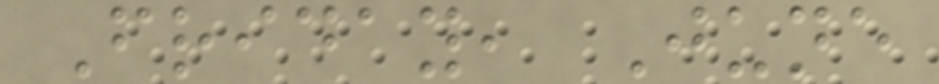Friday, June
